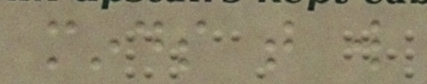minds that will
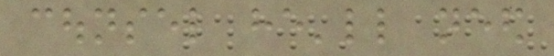counsel he'll need
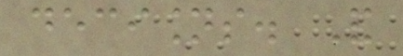decisions. And
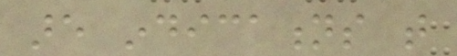are indications that
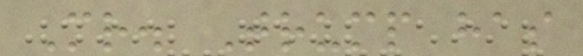Mr. Trump has
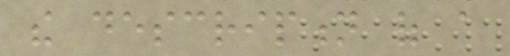the description of a
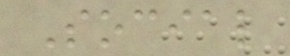Social
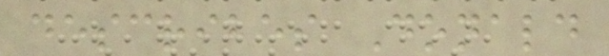describes Donald
